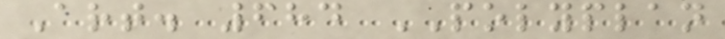Art. 684 POLYPLAN
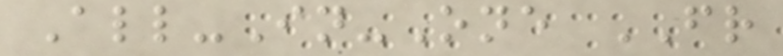All-In-One FR
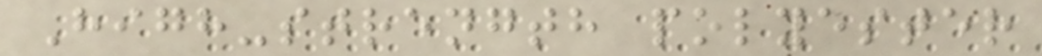High-strength polyester
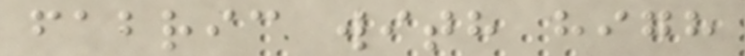fabric with high
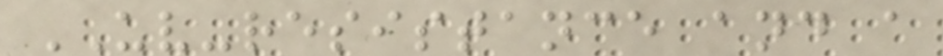UV-resistance and a
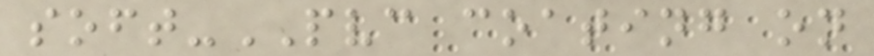soft-PVC coating on
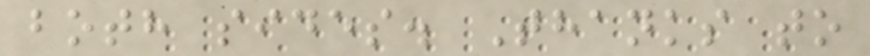both sides. Thanks to
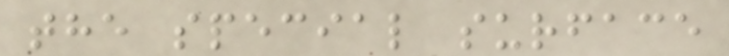the special surface
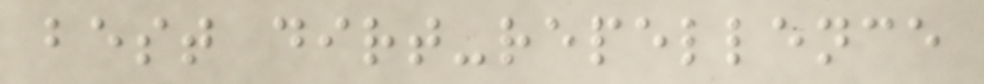best dirt-repellence
